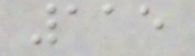115
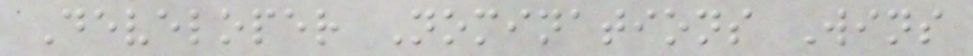Developer Nominations Wins
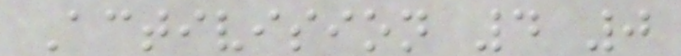Activision 4 0
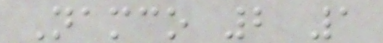Namco 2 1
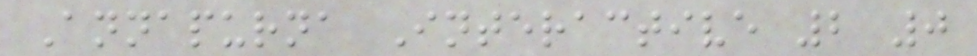Annapurna Interactive 2 0
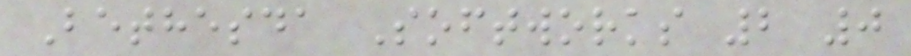Bethesda Softworks 2 0
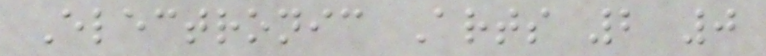Electronic Arts 2 0
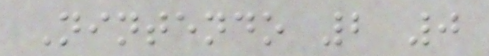Nintendo 2 0
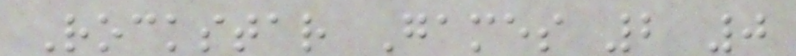Rockstar Games 2 0
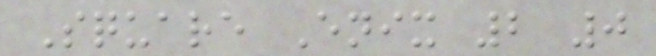Square Enix 2 0
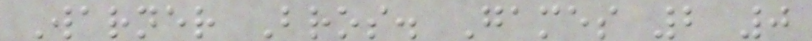Warner Bros. Games 2 0
